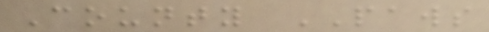County PAWS
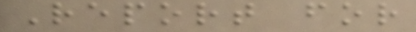Report for
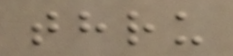thru
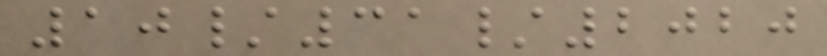10/31/2020
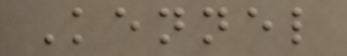Kennel
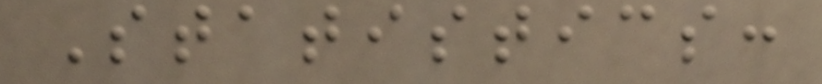Statistics:
